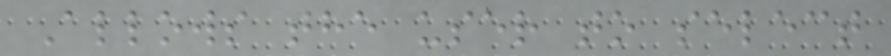Allows the user to select
